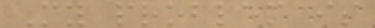My problem is
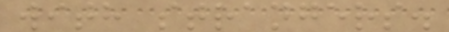with strangers.
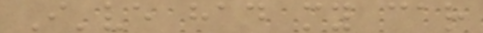I've had my car
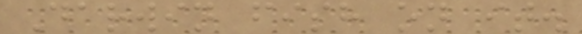Darwin fish on it.
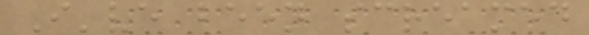I've been screamed
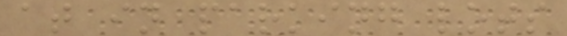at in parking lots
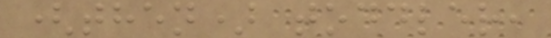(then) toddler,
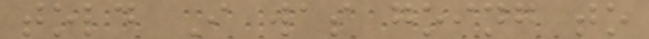told I was going to
